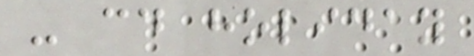- cd holiday
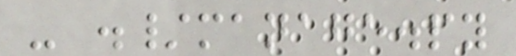- ./manage.py
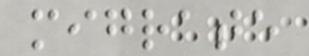migrate
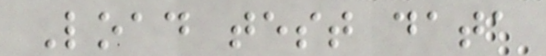Load test data
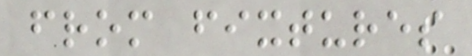from fixtures
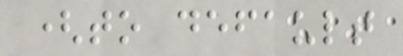(to default
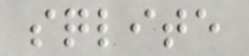sqlite
